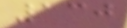130
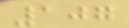107
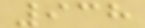938
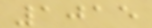1015
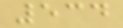534
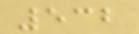532
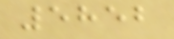5852
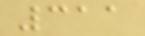311
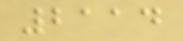2114
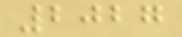2027
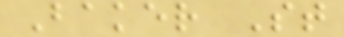Baker St
